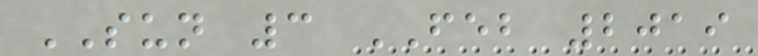SUN 3 FEB 2019
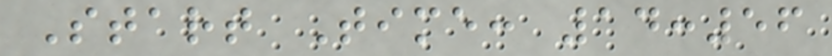Start Time: 14:56
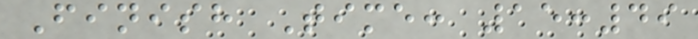Finish Time: 15:49
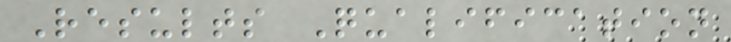Results Qualification
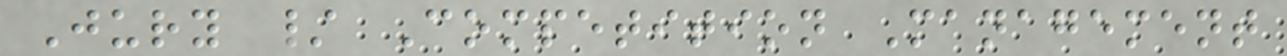Jury / Competition Management
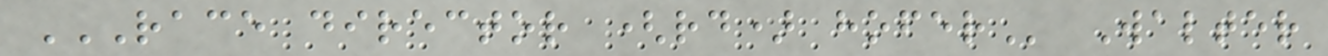RACE DIRECTOR (RD) HOFER Walter
